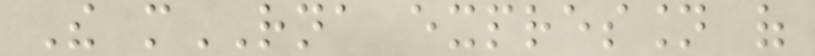The mRNA expression of
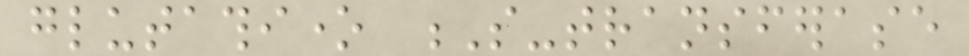glutathione S-transferase
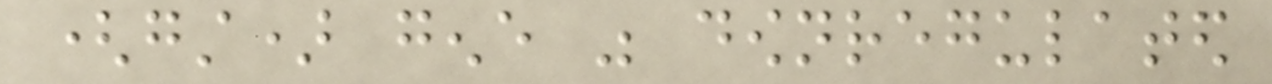(gst) gene was downregulated
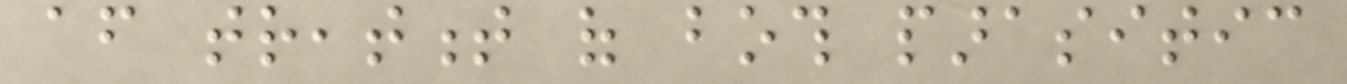after treatment of both parasitic
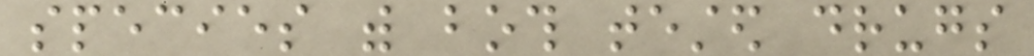species with both tested drugs
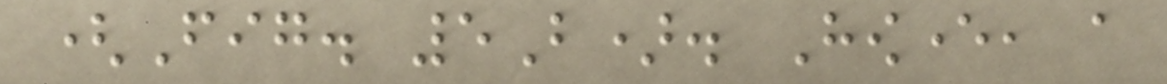(Fig. 5B). However, a
